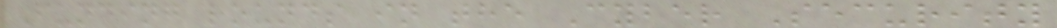Funding rounds in the Cyber Security
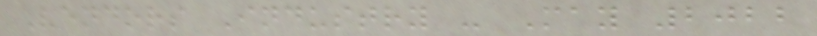Vendors Industry - May 2022
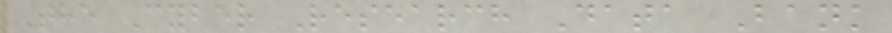The Cyber Research Data Bank
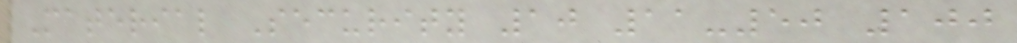Material Security 10 11-50 100
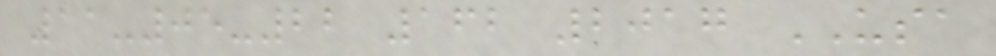11-05-22 162 2017 USA
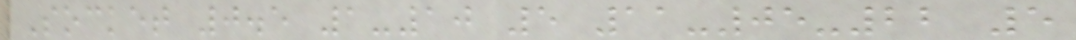Socket 0.5 1-10 5 11-05-22 5
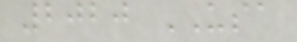2020 USA
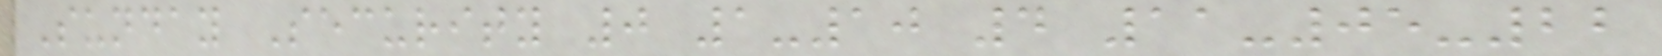Sunday Security 0 1-10 4 11-05-22
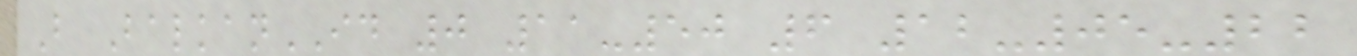B BalkanID 0 11-50 6 12-05-22
